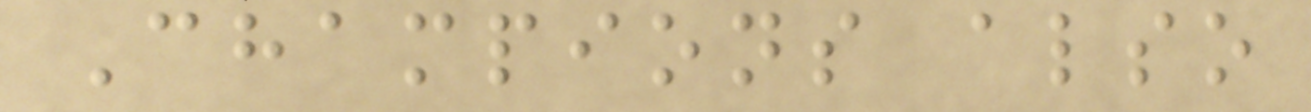Champions also
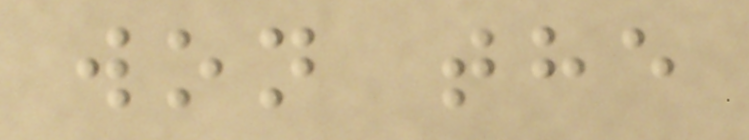won the
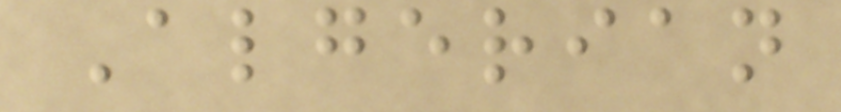Algerian
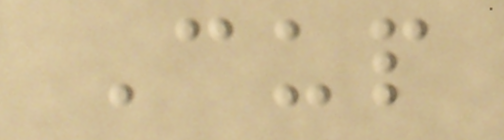Cup
